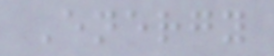Energy
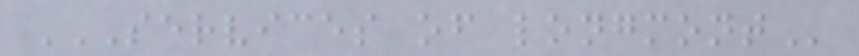SERVICES OF LONGMONT
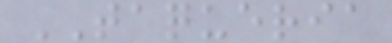TAQUERIA
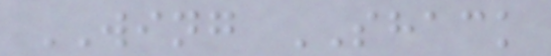WING SHACK
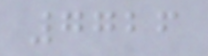7726
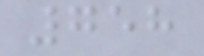758
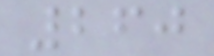260
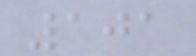101
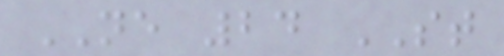NE 24 ST
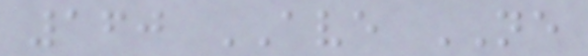160 AVE NE
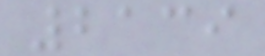2139
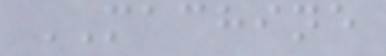MACHINE
